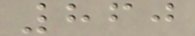860
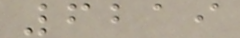6219
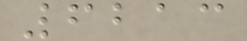6213
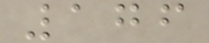176
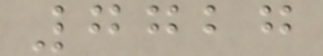7727
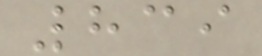839
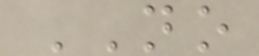NO
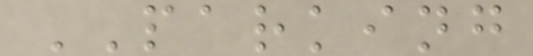PARKING
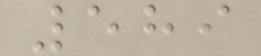589
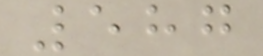587
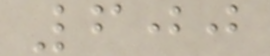600
